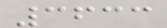3633
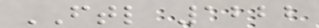FTL 1222
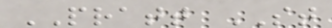PRATT ST
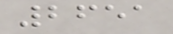2651
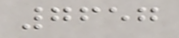7657
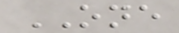ONE
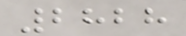2828
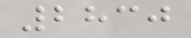2830
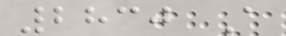2830 A
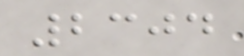2304
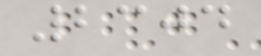2304
